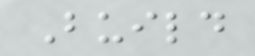Build
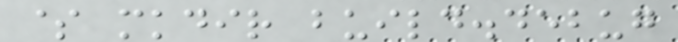$ mkdir build.debug
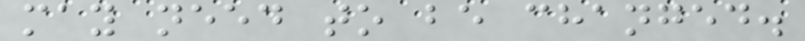may need to be changed.
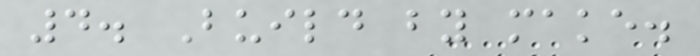4. Build by make.
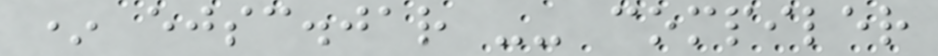* ejsc.jar -- compiler
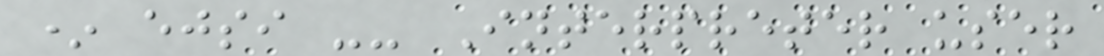* ejsi -- Interpreter user
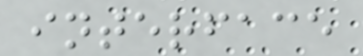interface
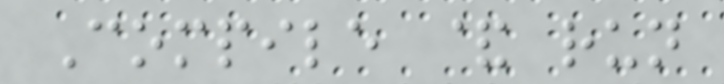Compile & run
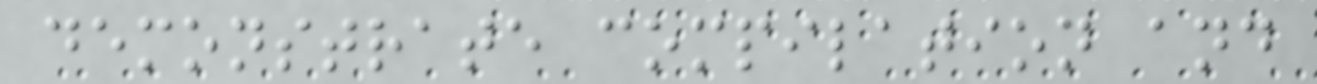demonstrate compilation and
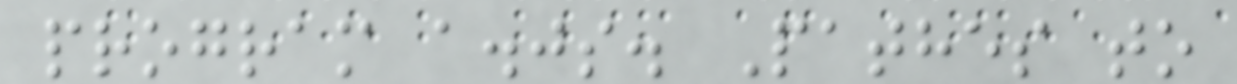program a.js. Pathes to
